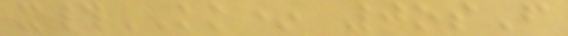x#KK* 0osF
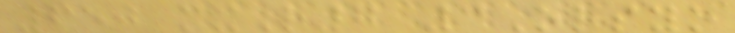650 mxR7 3Orsyo
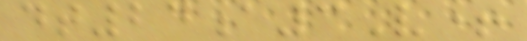dt24a3V+
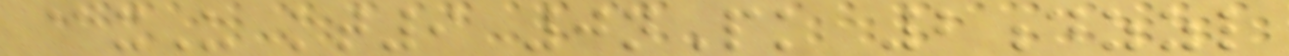@xU kt9 0nPk 2dzzl
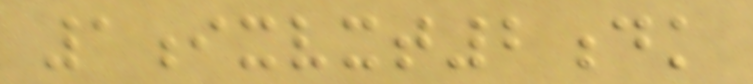1ixvxt2dk
